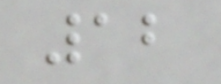12
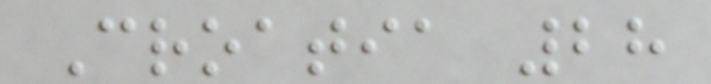Croatia 28
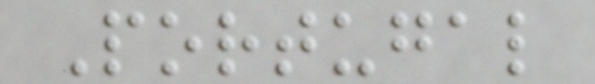Portugal
